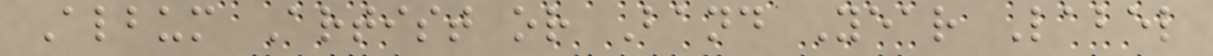Album Artist or Band Year Label
